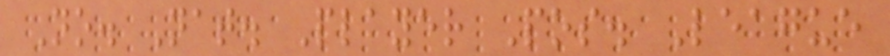No. Nat. Player Pos. League
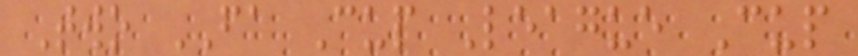Two FA Cup League Cup
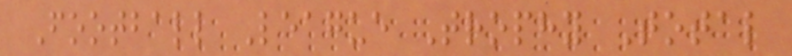Football League Trophy Total
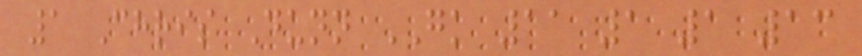1 Chris Dunn GK 11 1 1 13
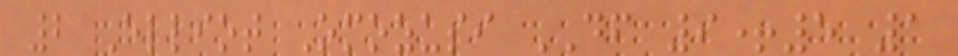2 Elliot Omozusi DF 9+5 1
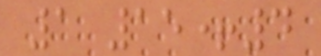1 15+4
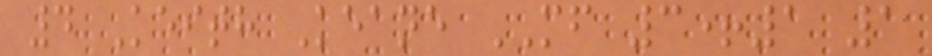4 Keith Keane MF 3+1 1
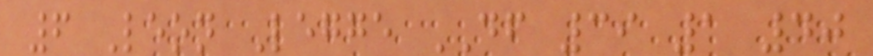6 Leon Legge DF 39 1 40
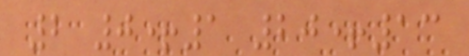2 0+1 20+13
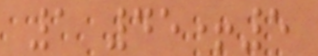1 45+5
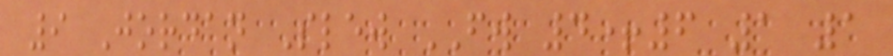9 Jordan Slew FW 4+6 1 1
